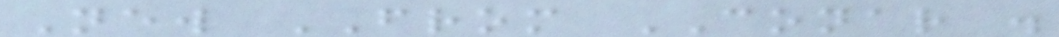New FROM CONAR .
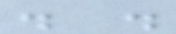. .
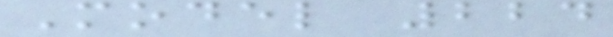Model 224
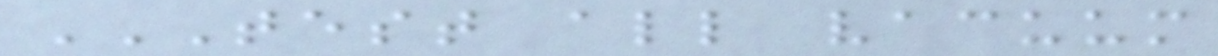TEST ALL VACUUM
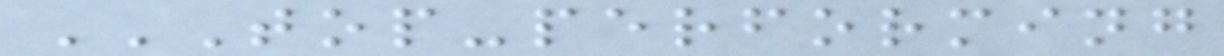TOP-PERFORMING
